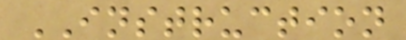INSTRUCTION
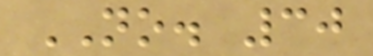NO. 30
